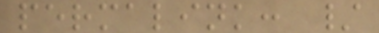permalink: /
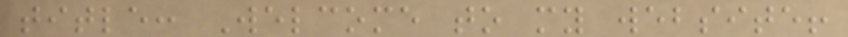title: Welcome to my website!
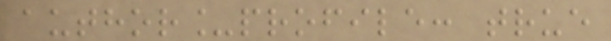author_profile: true
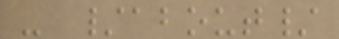- /about/
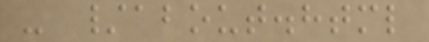- /about.html
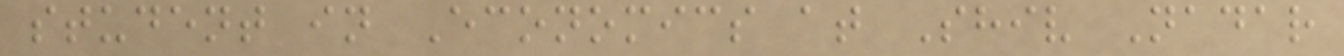student in Economics at Shiv Nadar
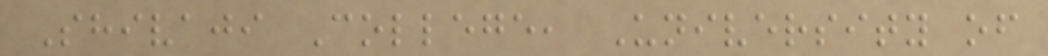Shivaji College, University of
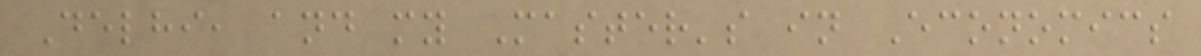Delhi, and my Master's in Economics
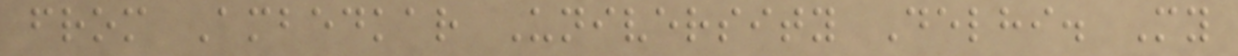from Ambedkar University Delhi. My
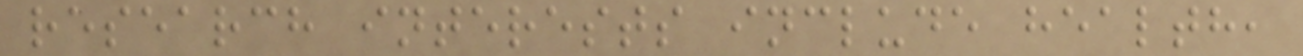research interests include health,
